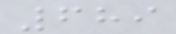689
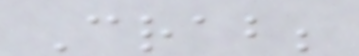Crab;
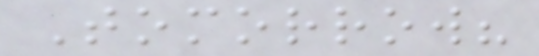Tomorrow?
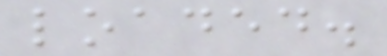loaded.
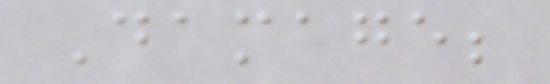Damage;
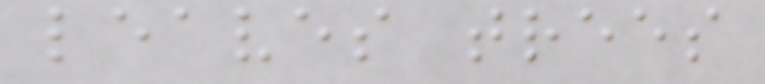leaves trees
